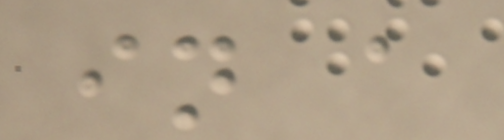in a
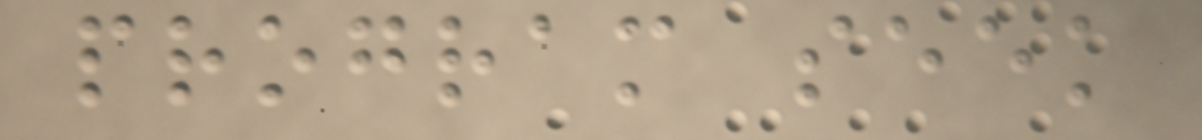program seek
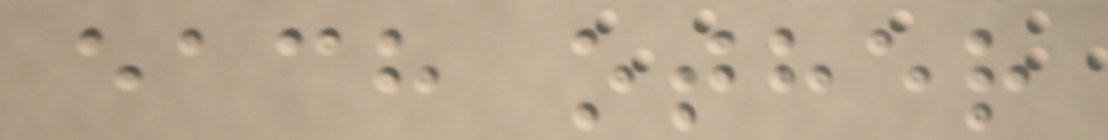each other
